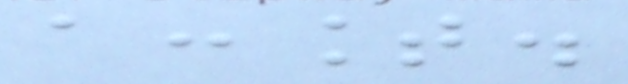account.
